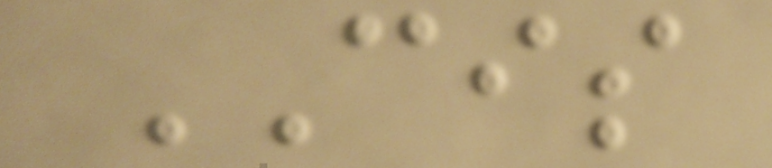CIS
